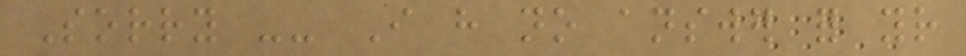Sorry -- I have no answer for your
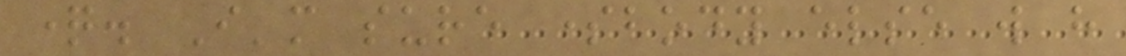question. I'm sure somebody else will have
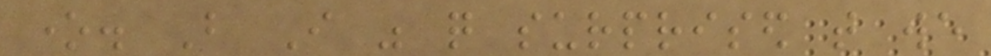one. But I was quite surprised that we
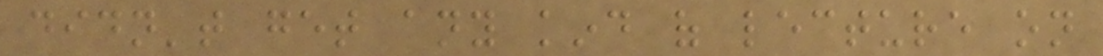didn't get any kind of lecture on
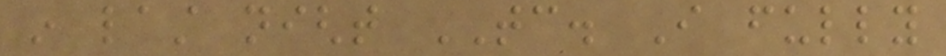in last night TC. I fully
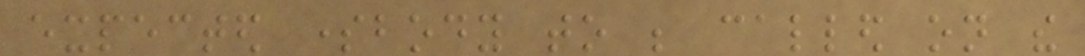expected somebody to be called on the
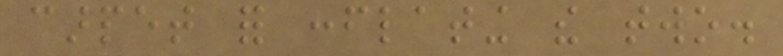carpet for conflating the two.
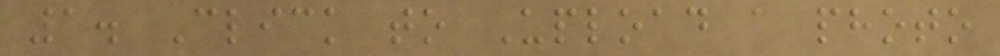1. Click to Upload a photo
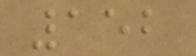152
